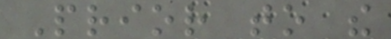Prior to the
